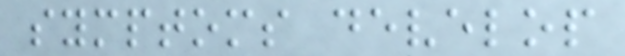symptoms develop
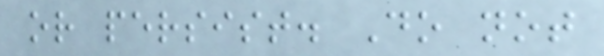or persist. Do not
